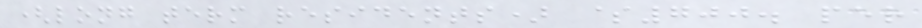(long term residents) $700. per
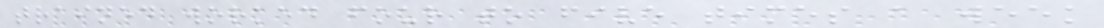trained worked four to five times a week
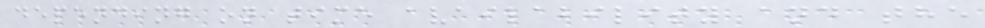depending on time availability and the
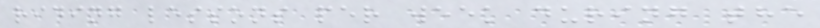riding lessons per week during the
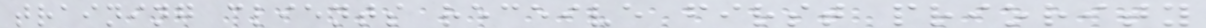training clients receive first priority
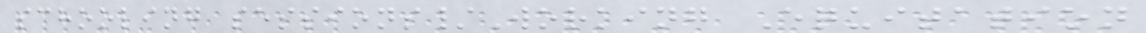schooling sessions/Working Equitation
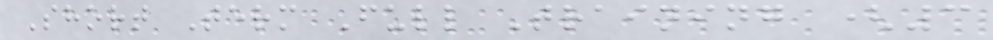Short Term Full Training (3
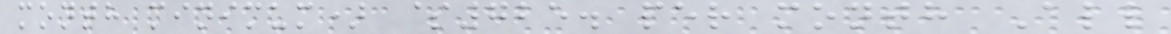month minimum) $725. per month All
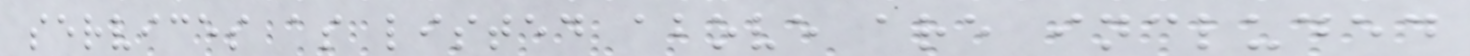services as listed above are included
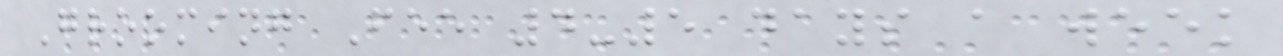Grooming Fee 4-5 days a week
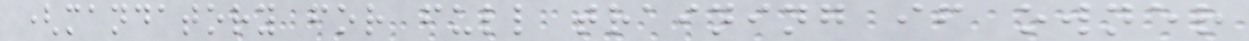(mandatory for full training if owner
